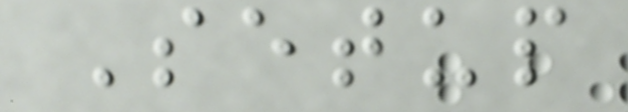Setup
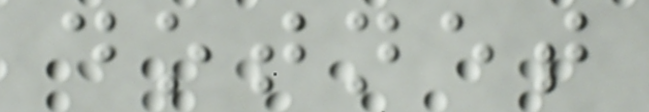dotnet
